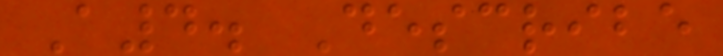A4. Describe
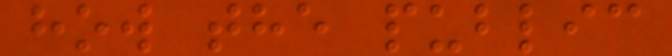how the public
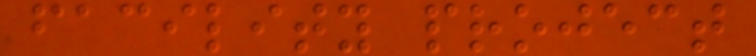facility project
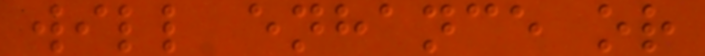will enhance or
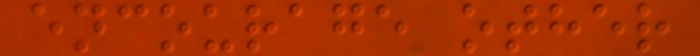encourage other
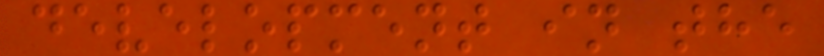development in the
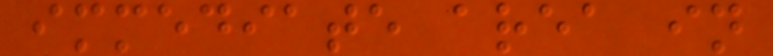immediate area in
